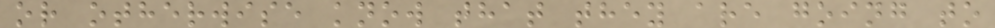or otherwise know that they are going to
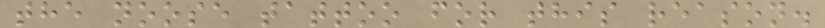the noose tattoo for this reason.
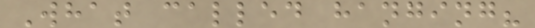What called hanging?
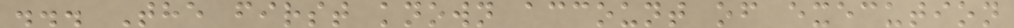... The first known account of execution
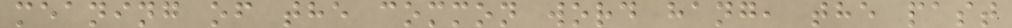meaning of the common word hang, the past
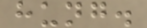hung.
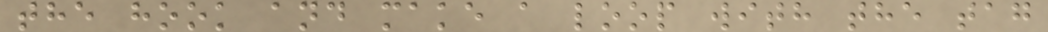the hook and make a loop with the tag
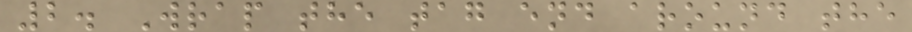2. Wrap the tag end around the
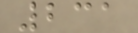231
